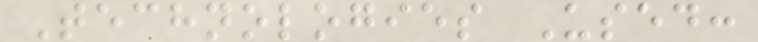Technologies Used:
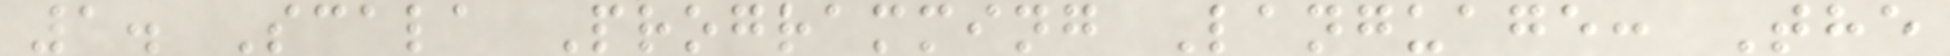1. Scala Programming Language: The
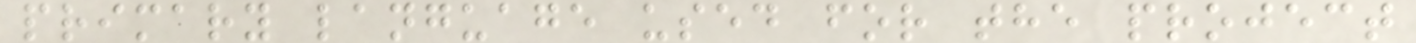primary language used for the project
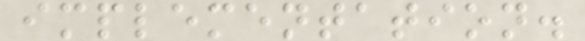implementation.
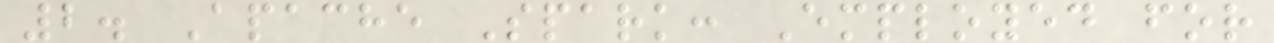2. Apache Spark: Employed for
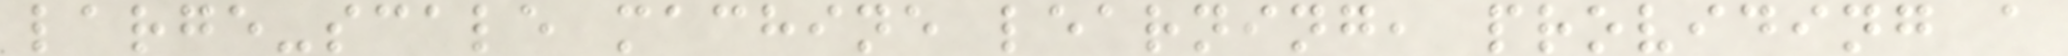large-scale machine learning, providing a
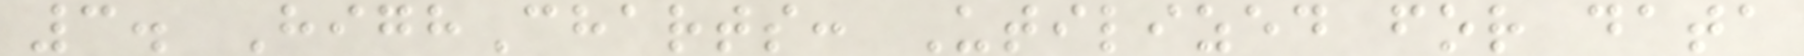3. HighCharts: Utilized for data
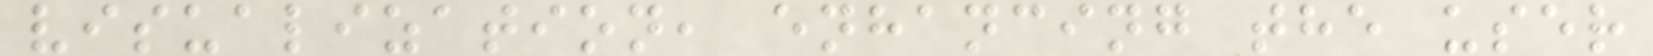visualization, enhancing the user
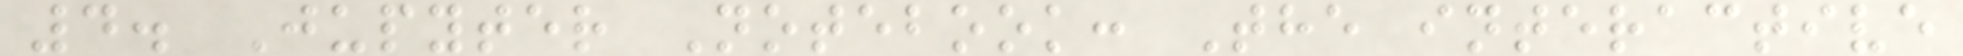4. Jupyter Notebook: The interactive
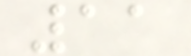11
